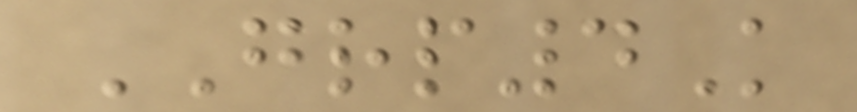GRP4K
